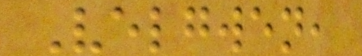Velgwen,
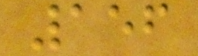156
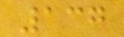137
